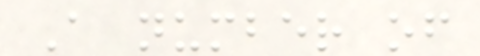A number of
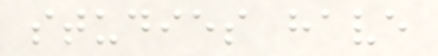studies have
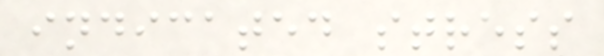indicated stress
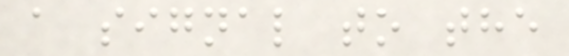a signal to the
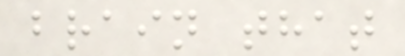brain that
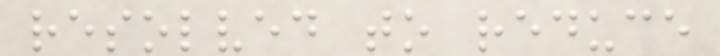resolved to reduce
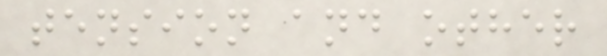tension and other
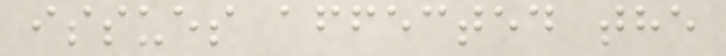issues affected the
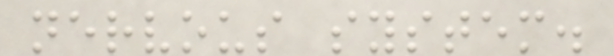nervous system.
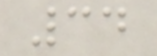34
